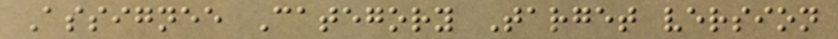Assignee Category Target version
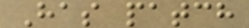Has patch
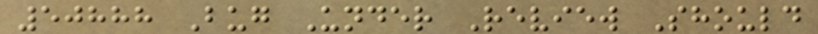50888 Bug Under Review Should
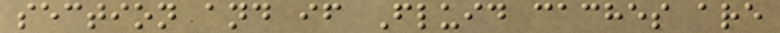section and if Fluid caches are
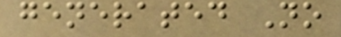generated No
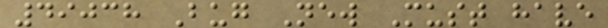49038 Bug New Must have
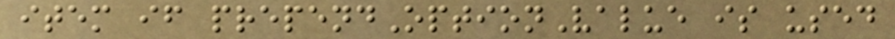item if prependOptionValue is used
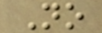No
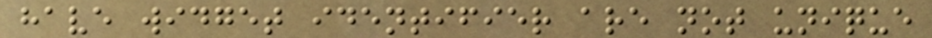have widget identifier are not unique
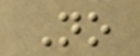No
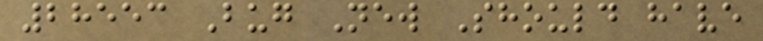28553 Bug New Should have
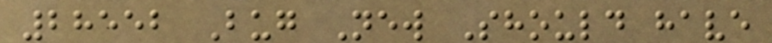28552 Bug New Should have
